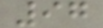97
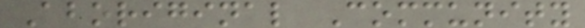Aboriginal Community
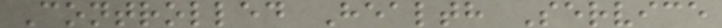Controlled Health Service
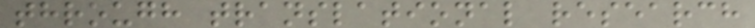through translational research
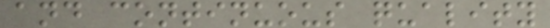and continuous quality
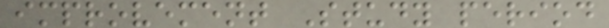improvement Study period
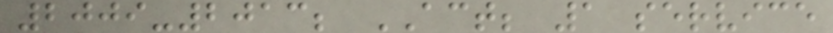2009-2013; ACT; 1 service
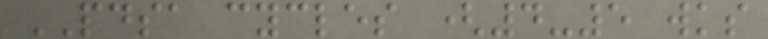PDSA cycles (4-5 wks
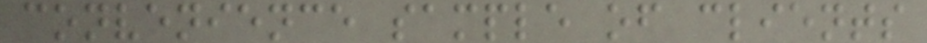convenience sample of clients
